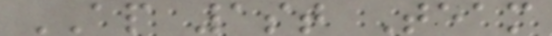AP 1st Team
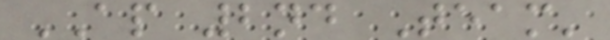AP 2nd Team'
